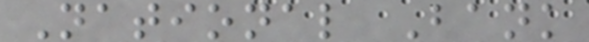National Bank
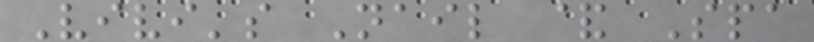Vivi's Nail & Spa
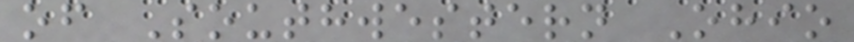of Southwestern Ohio
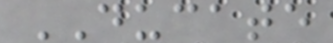DUCATE
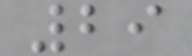29
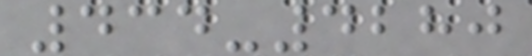434-4280
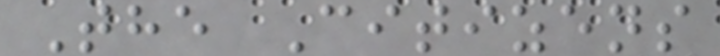The Citizens
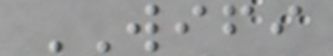WIFI
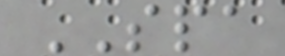SPA
